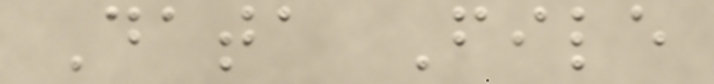Data File
